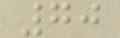70
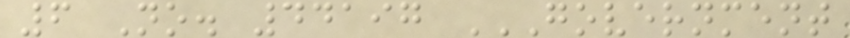6 No. 44197 GOVERNMENT
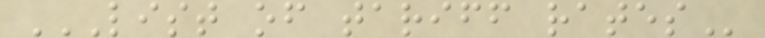LIST OF TARIFF RATES
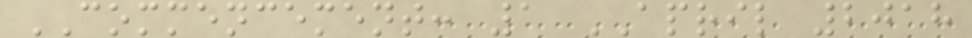COMMENCEMENT: 1 APRIL 2018
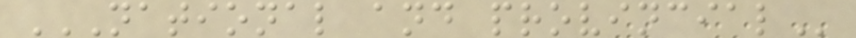NATIONAL AND PROVINCIAL
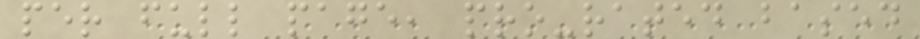per full page, pro-rated based
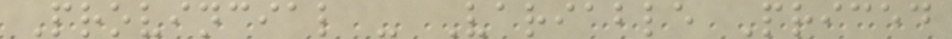Provincial - Variable Priced
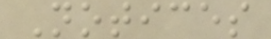Notices
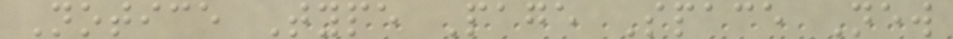Notice Type Page Space New
